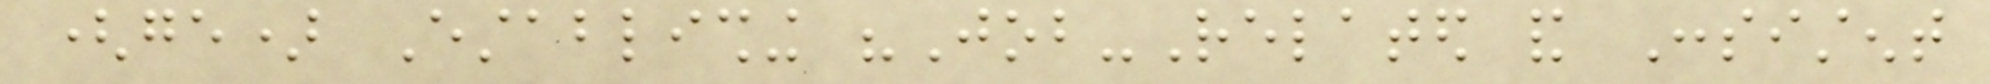(ge) Establishing "Job-Related and Consistent
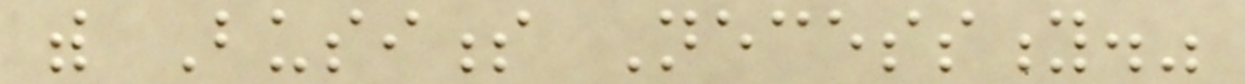with Business Necessity."
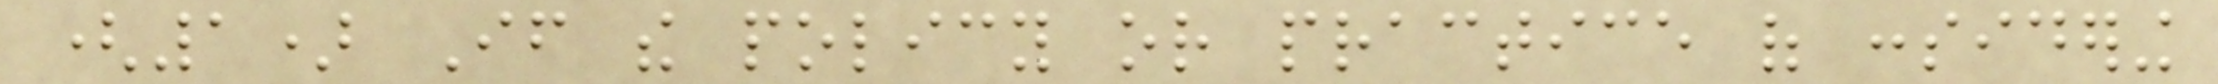(1) If the policy or practice of considering
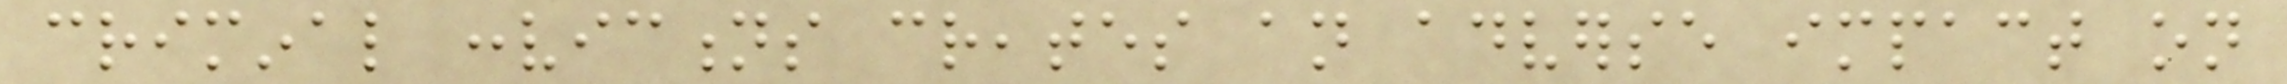criminal convictions creates an adverse impact on
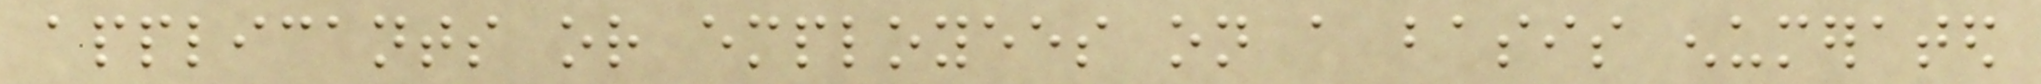applicants or employees on a basis enumerated
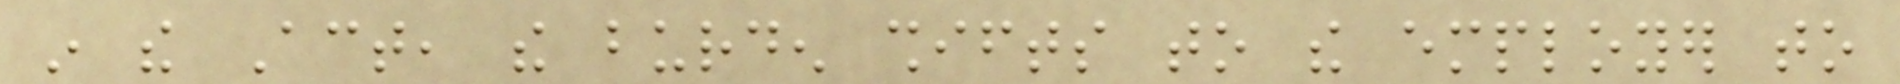in the Act, the burden shifts to the employer to
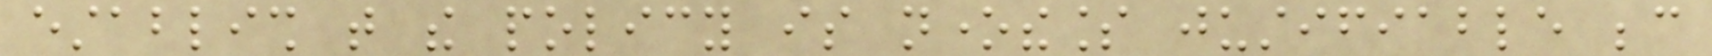establish that the policy is nonetheless justifiable because
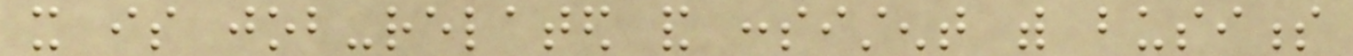it is job-related and consistent with business
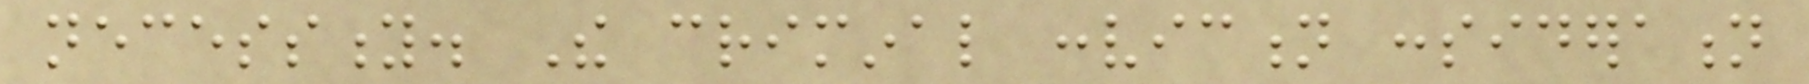necessity. The criminal conviction consideration
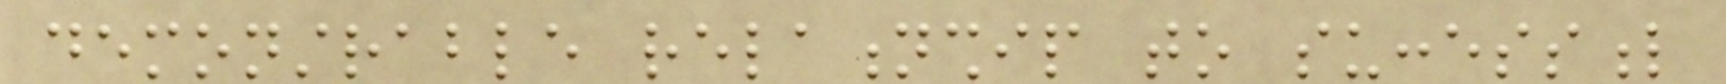demonstrable relationship to successful
